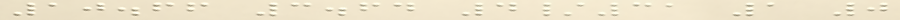10.66 3.64 4/31 1 0
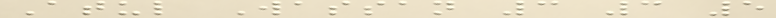Atul Wassan 3 3 5
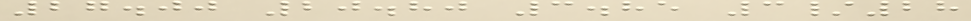27.00 20.80 3.85 3/28
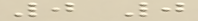0 0
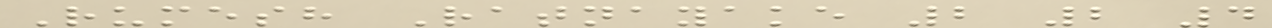Rumesh Ratnayake 2 2 4
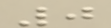0
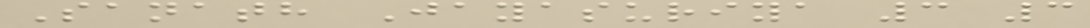Sanath Jayasuriya 3 3
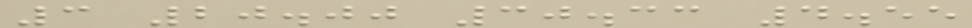3 20.00 30.33 4.55
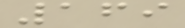169
